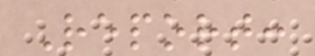Report:
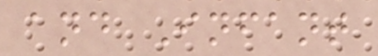and Infant
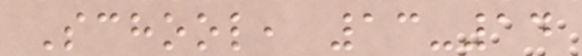School, 13-14
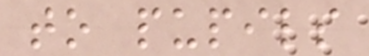to pupils
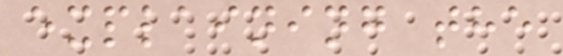explaining the
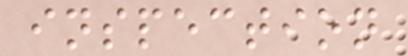inspection
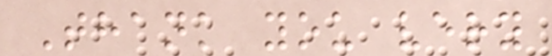Thank you very
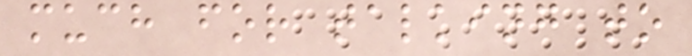much for talking to
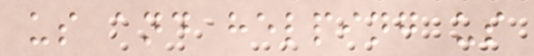us and helping us
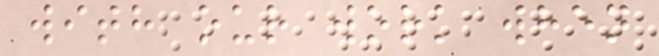with our work when
